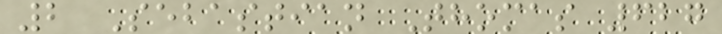2 Sebastian Thomas 627
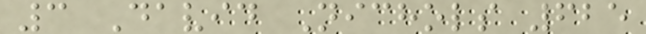3 David Nichols 625
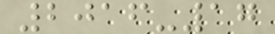2016-17
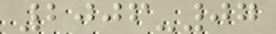2006-07
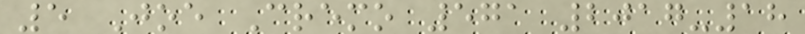5 Joe Cremo 571 2017-18
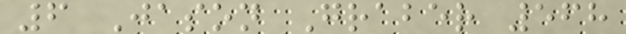6 Jason Graber 568
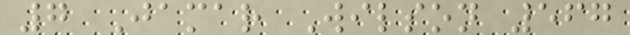7 Jamar Wilson 567
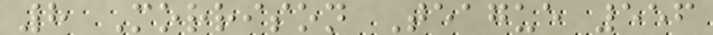8 Morrison Teague 556
